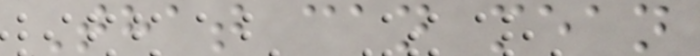That can mean
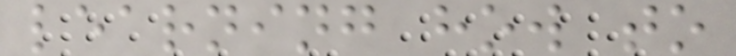learning how to
